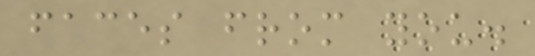faces from you.
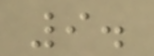9.
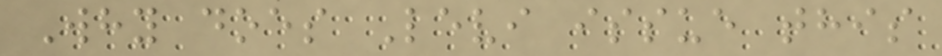Why does Levi issue this
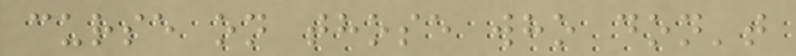curse on those who don't
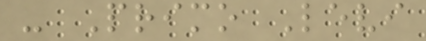- Primo Levi
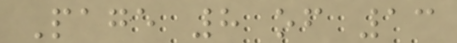Page 8 of 13
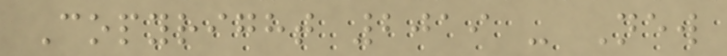Copyright 2019 - New
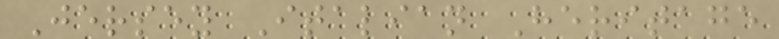Jersey Italian Heritage
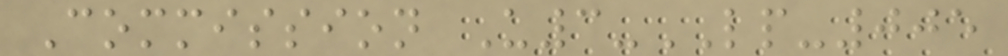Commission U3-LP-005
